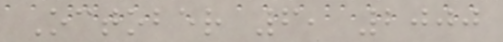October 6, 2000
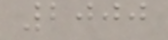2000
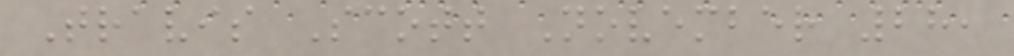Travis Scott November 28,
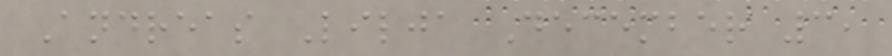Andreas Lilja December 3,
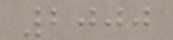2000
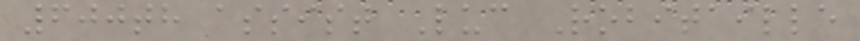600th assist Luc Robitaille
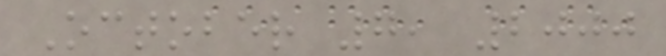October 7, 2000
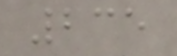235
